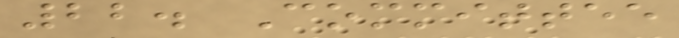22. Committee
